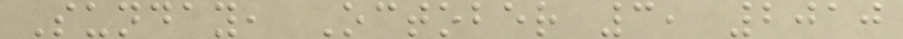Sunday, October 3, 2010
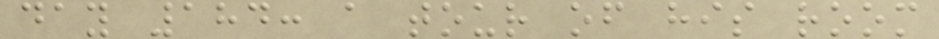day 184: a tour of his room
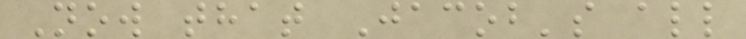Now that Jacob's all
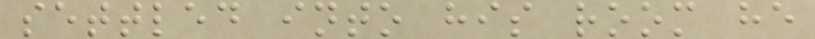settled into his room he
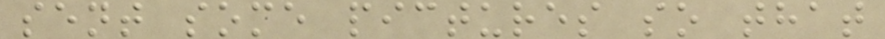sent some pictures so that
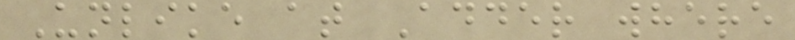Unlike at Adder where
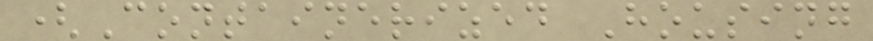(Containerized Housing
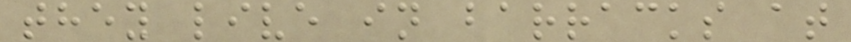they live in barracks at
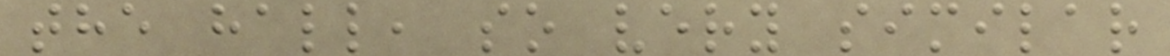the hall, so very similar
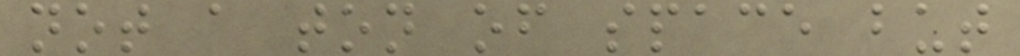not a ton of space but
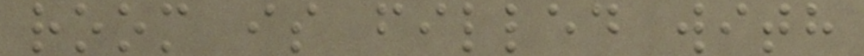room is filled with
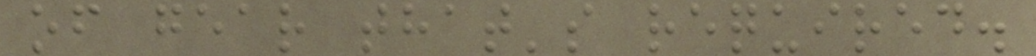of gear that's required.
